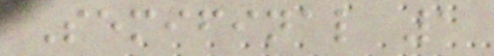Semifinal 1
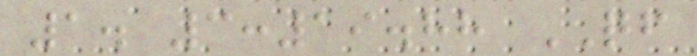1. 3:19.88 QF
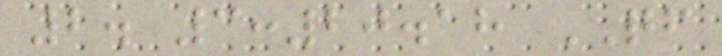2. 3:20.18 QF
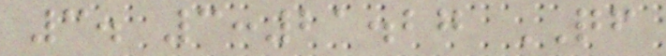3. 3:21.27 QF
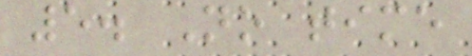5. No time
